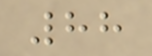88
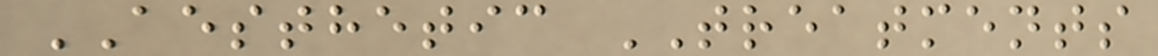AESTHETIC TREATMENTS
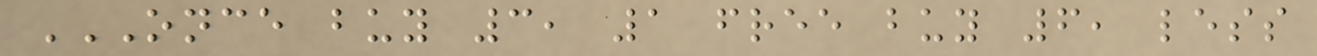ONCE BUY 3, 1 FREE BUY 6, LESS
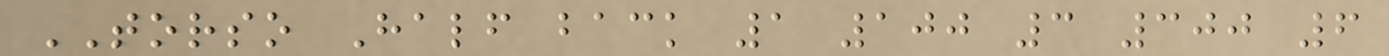TORSO Half back 1 100 3 300 6
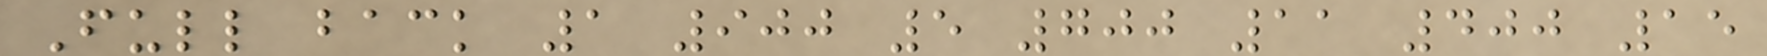Full back 1 900 5 700 11 400 15
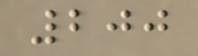200
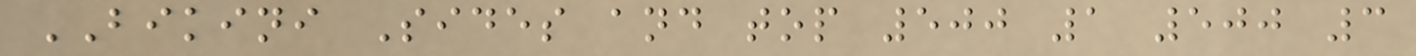BIKINI Sides and top 500 1 500 3
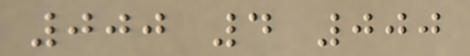000 4 000
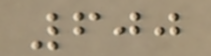600
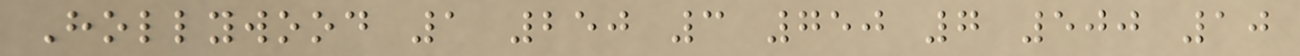Hollywood 1 250 3 750 7 500 10
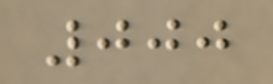000
